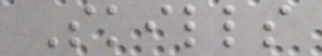Skills
